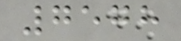7578
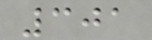301
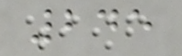245
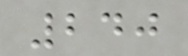240
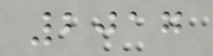2017
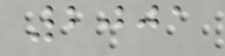2001
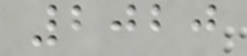2020
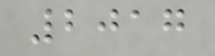2017
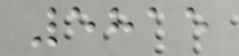5815
